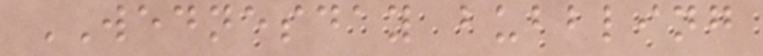WEDNESDAY bubbling
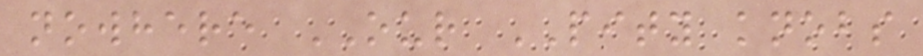nowhere OUR PITY knobs
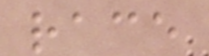race
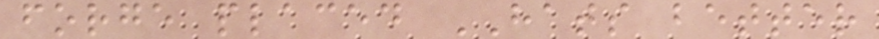forge placed HATS better
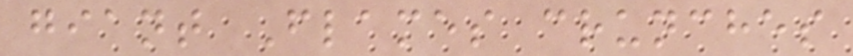giant Flames crunches
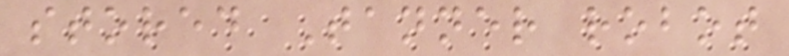stored Tanner robot
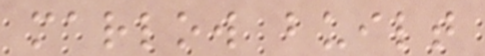marlow built
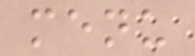menu
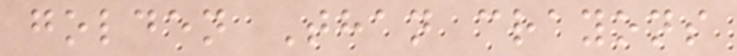golden Than crayons
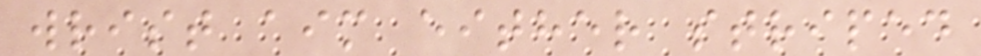wrist aim either striped
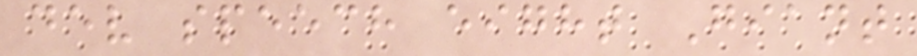dev speech eight Giant
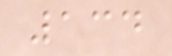134
